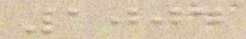1004
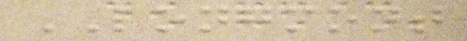LONGMONT
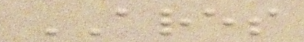ARES
